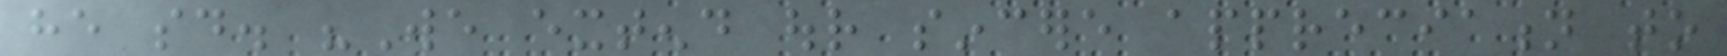he said. "We extend our sincere appreciation to
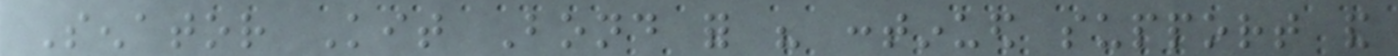Senator Kit Bond for his continued support and
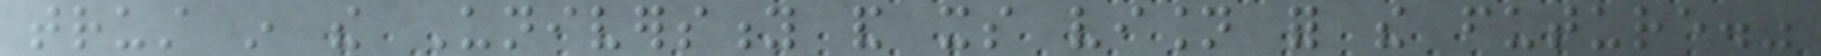trust in the University and its vision for the future."
